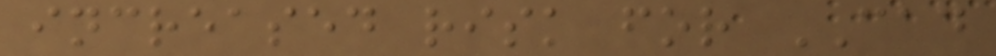increased risk for CAD
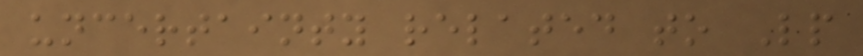uncertainty related to Lp
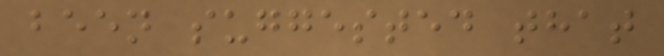been suggested that
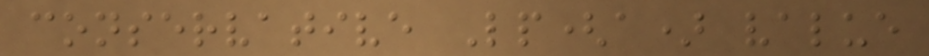conservative Lp(a) value
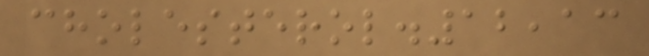cholesterol.12,13
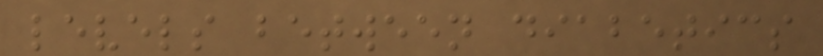levels between diabetics
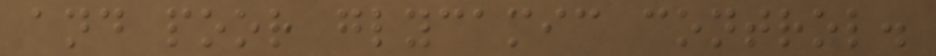and poor glycamic control.
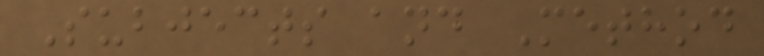Subjects and Method
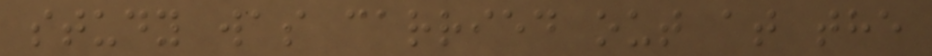study was carried out at the
